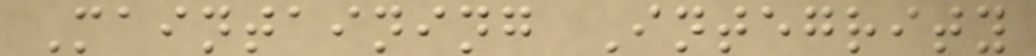Maintaining Integrity
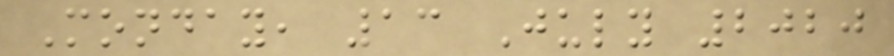Monday, 13 July 2020
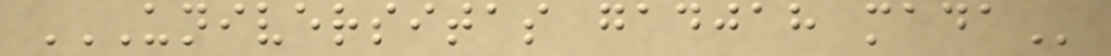UNIVERSITAS GADJAH MADA
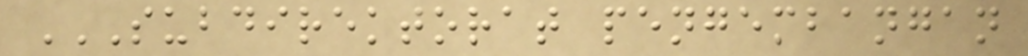SUBDIREKTORAT PENGEMBANGAN
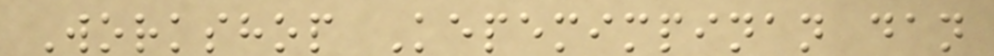Workshop Kepemimpinan dan
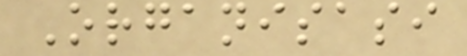Organisasi
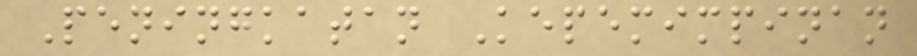Peningkatan Kepemimpinan
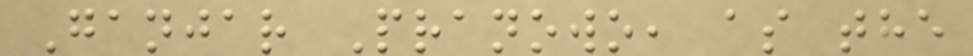Ganjar Pranowo, as the
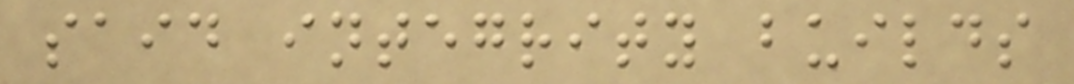said integrity builds
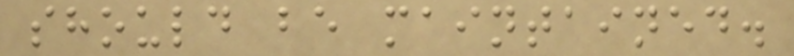should be maintained.
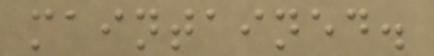maintained.
